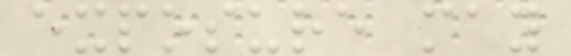exposure may
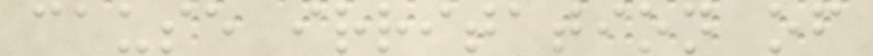cause irritation of
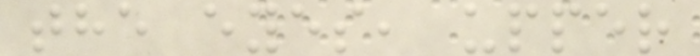the eyes, upper
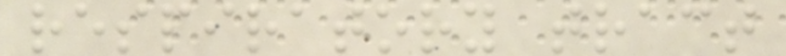respiratory tract
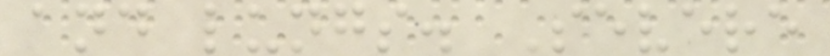and lungs. Severe
